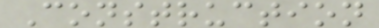Construction
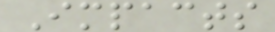Impacts
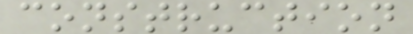construction
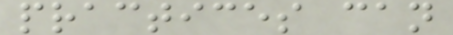practices can
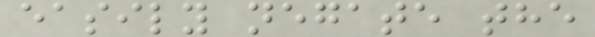easily negate the
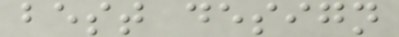best design
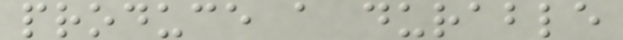produce a durable
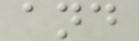and
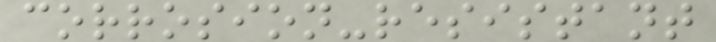corrosion-resistant
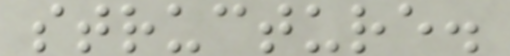structure.
